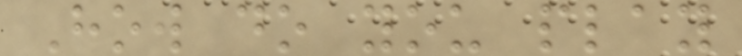How do you play
